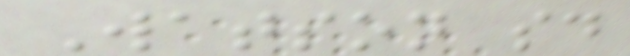Watson said
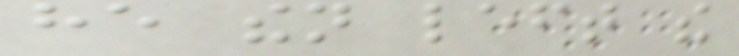he then left the
